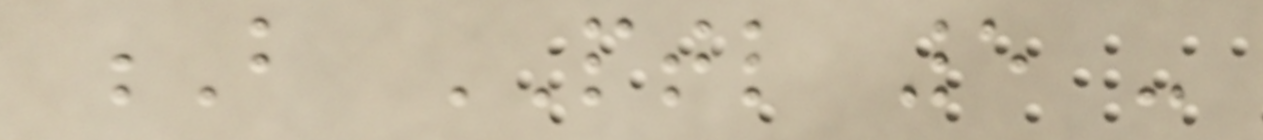B PTL 5 -
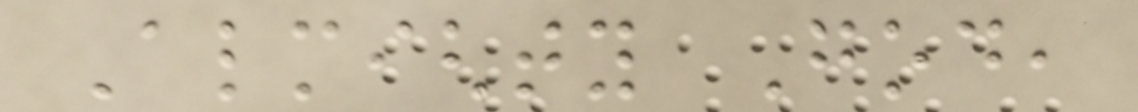Almighty God,
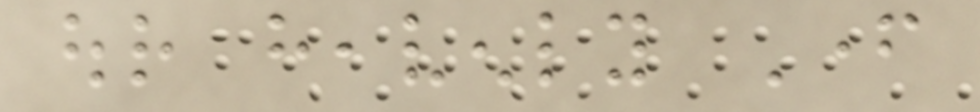our heavenly Father
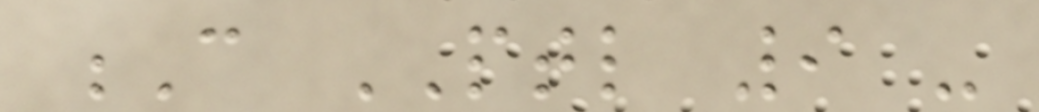C PTL 9 -
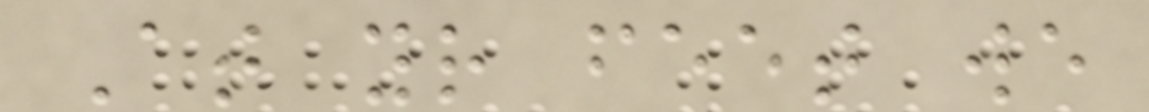At your feet we
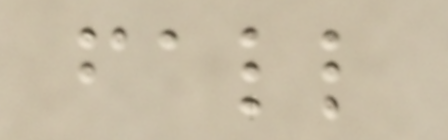fall
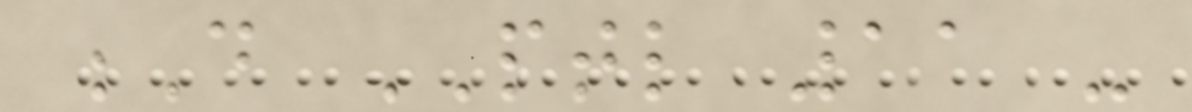D PTL 11 -
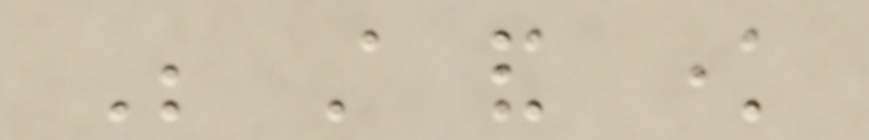Be still and know
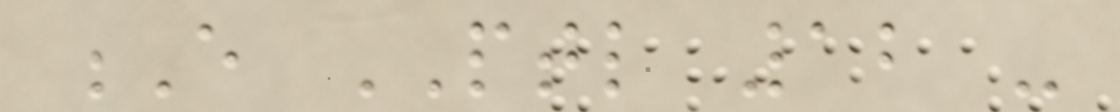E PTL 12 -
